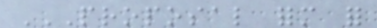PROPOSAL FORM FOR
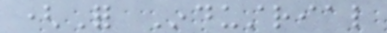(For Industrial
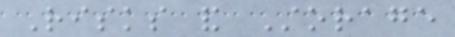Risks and Storage
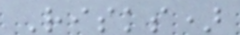Risks)
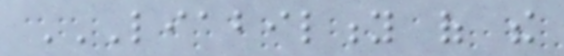LIABILITY OF THE
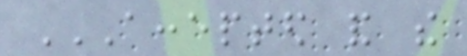ACCEPTED AND THE
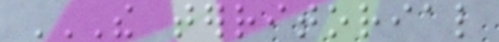THE TERRITORIAL
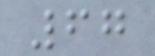67
